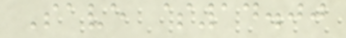Save $14.00
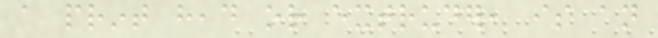a print head or extruder, is an
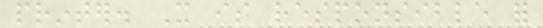printer. It is responsible for
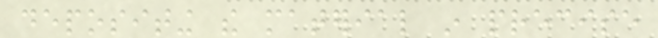depositing the material in precise
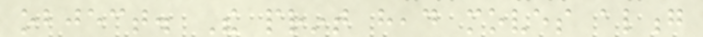object. The print head moves along
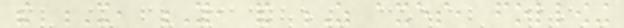the X, Y, and Z axes, following
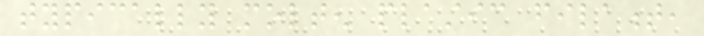typically molten plastic filament,
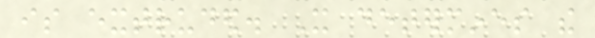is extruded. It determines the
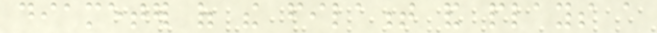diameter of the filament and plays a
